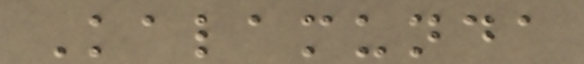Kalamunda
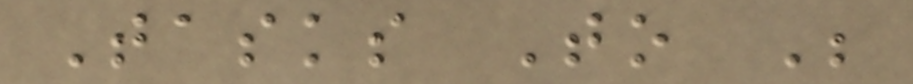Tasks To Be
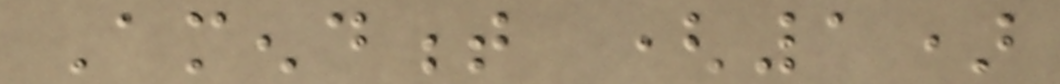Amendment (1)
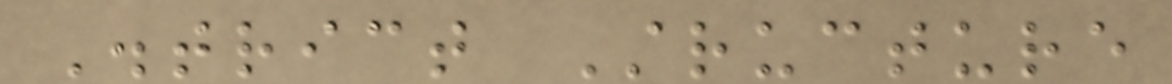District Structure
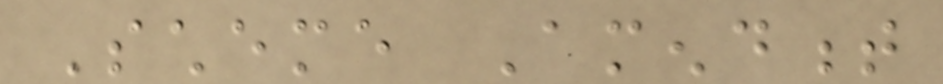Scheme Amendment
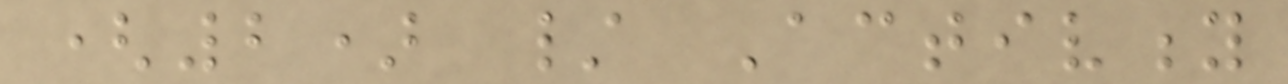(2) / Activity
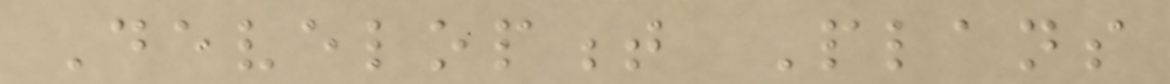Development Plans
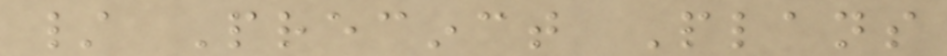/ Precinct Plans
